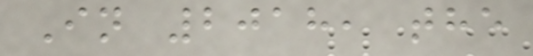In 2018, the
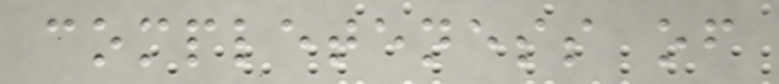completeness of
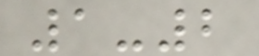1-2
